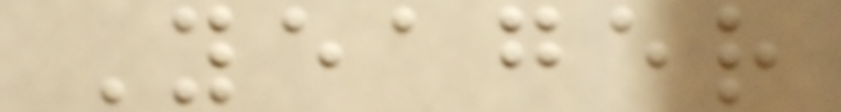Yeager
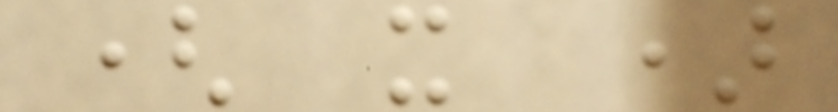( x )
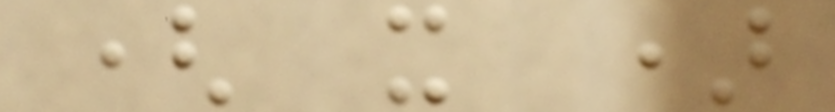( x )
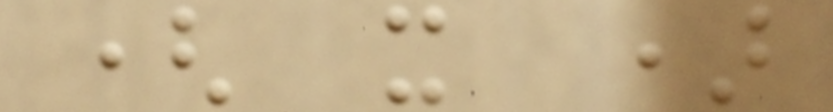( x )
